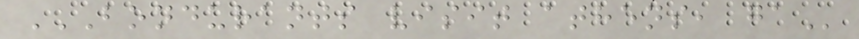BONDURANTS VISIT ATHENS, GA
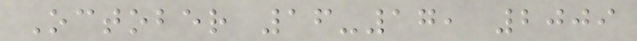October 16-17, 2009
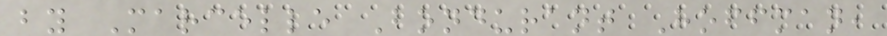by Marcelle Bondurant Hoffman,
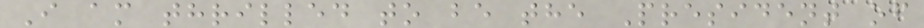I am thrilled to be the President of
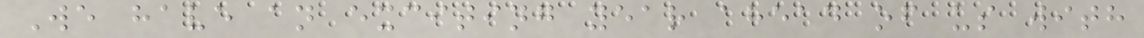We have an exciting year ahead of us with
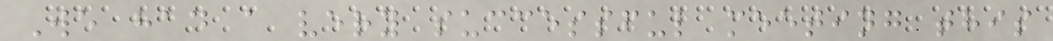We had a very successful meeting this
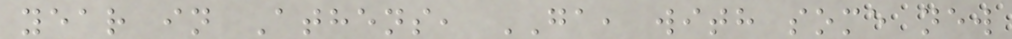year in Athens, GA, with some new
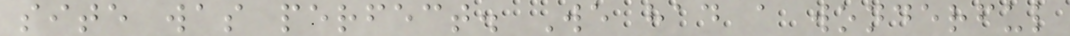site was perfect. We had a wonderful
